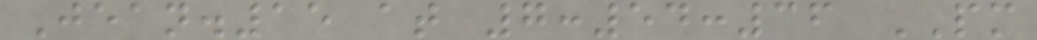Jean.15 at 7:54:36 PM
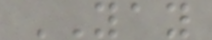YAY
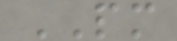PM
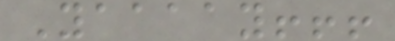Yaaaay!!!
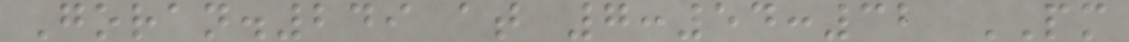Goran.249 at 7:54:32 PM
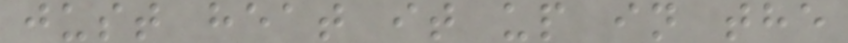just heat it up in the
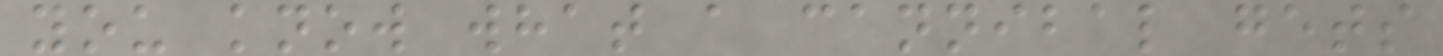you know what a cannibal gets
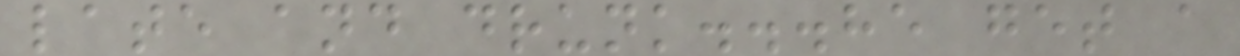late and drunk...he get a
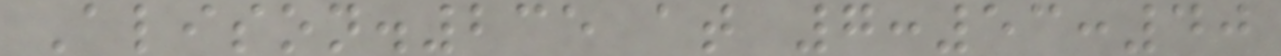Alison.235 at 7:53:40
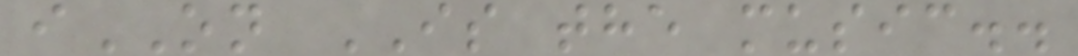iON IS the music..
